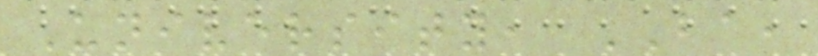University, BA,
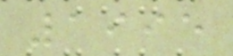1995
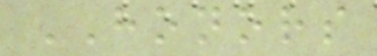HONORS
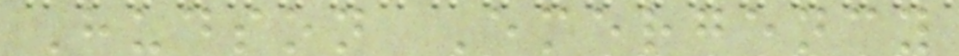Hudson Emergency
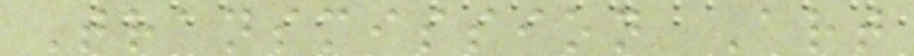Transmission Art
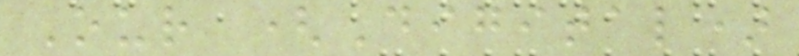Our (Digital)
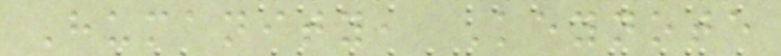Humanity, Keynote
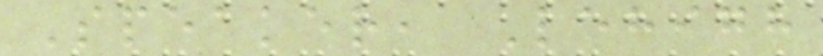Speaker, Lehigh
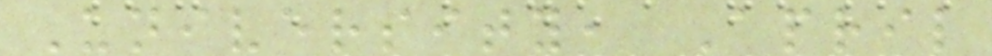University, April
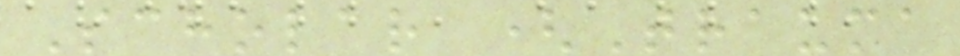Scholar (Trauma
